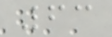63
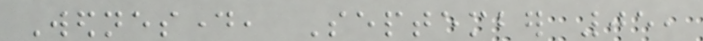Wednesday, September 05,
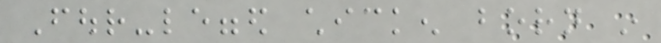Four-legged chicken born in
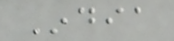India
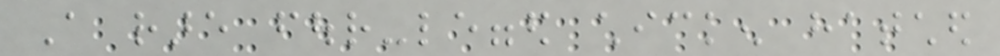A rare four-legged chicken hatched
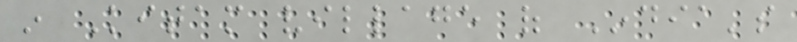in Kitam village of India's
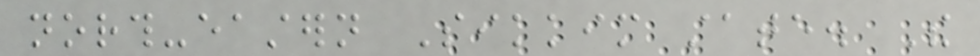north-eastern Sikkim state. The
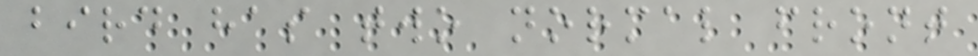bird has two normal front
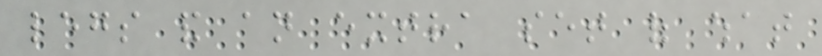legs and an extra set of what
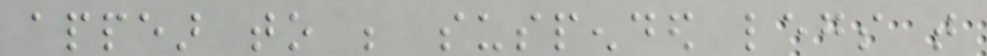appear to be suspended legs that
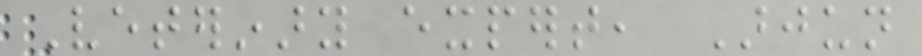Veterinary expert, Arjun
